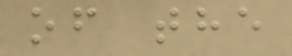of the
